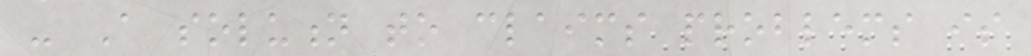- A solution to claims problems is
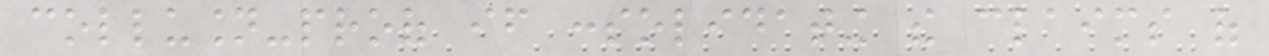collusion-proof if consolidating the claims of
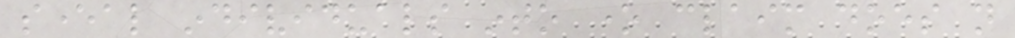several individuals into one claim does not
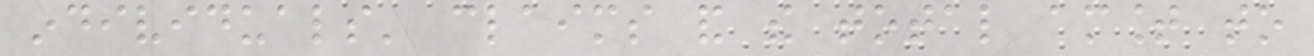individuals' claims and the total amount to
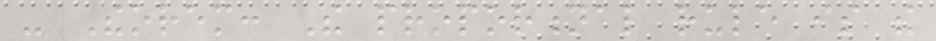- Theorem: The proportional rule is the
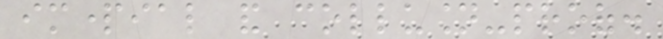impartial and collusion-proof.
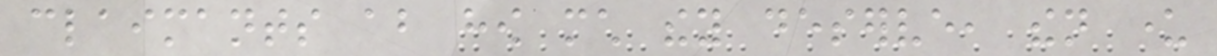claimants about how much they deserve, then under
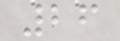26
